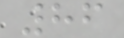86
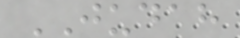JUDAH
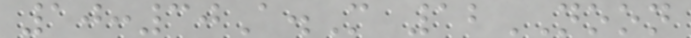10:30A.M 12NOON
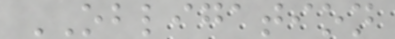OBLIGATION
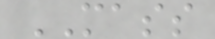MASS
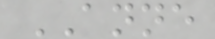ANNE
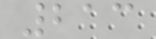213
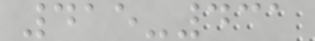415-431
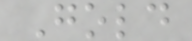Gold
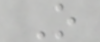O
